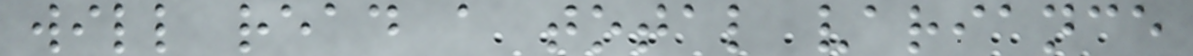will read a total variance
